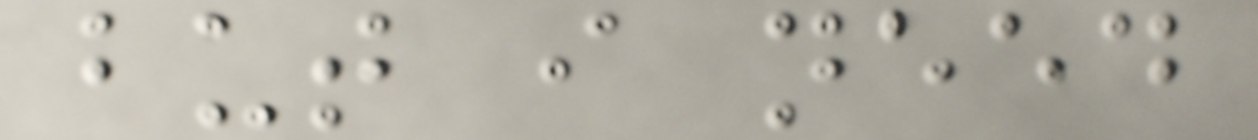but i need
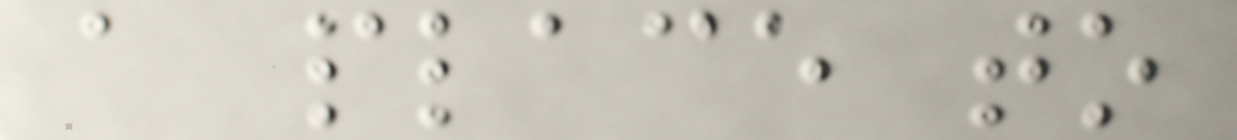a place to
